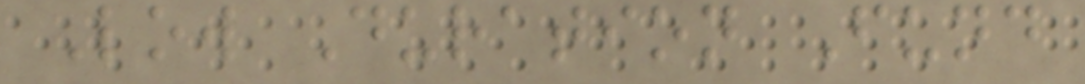Low Duration Fund
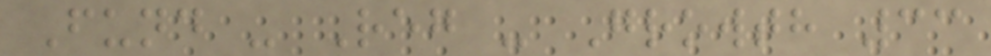Fund - Reg - Growth 33
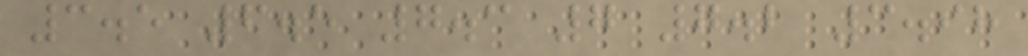3.5 6.5 7.3 7 7.2 3.98
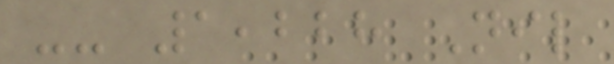-- 1,228 Nil
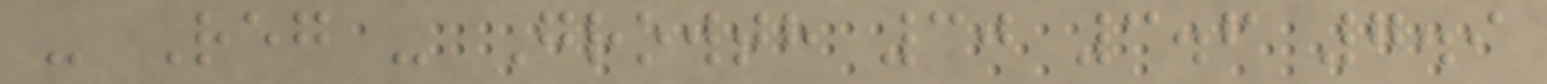- Reg - Growth 30 3.6 7.9
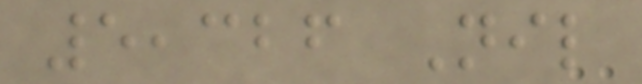5,326 Nil
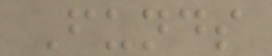Funds
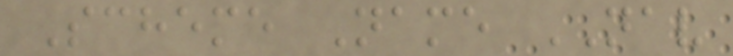Scheme Name NAV
